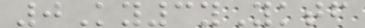0Ky3yYktf
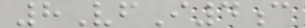8VfI4c
